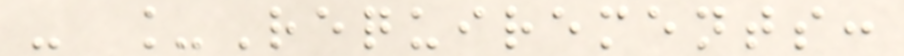- _Requirements:
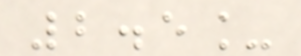2.5_
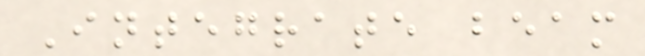Integrate beam
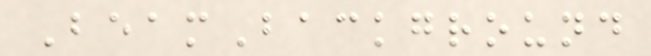BeamBackground
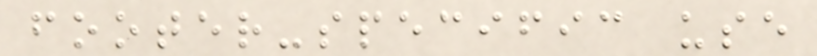footer-specific use
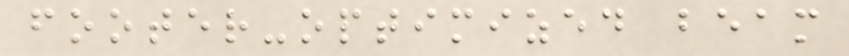footer-optimized beam
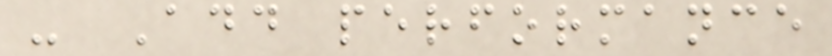- Add performance
